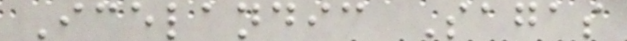Icelandic Sagas
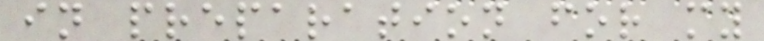in preparation for my
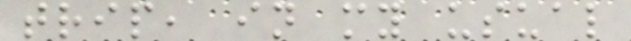trip, in my usual
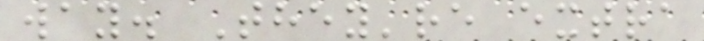way. They're extra
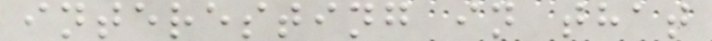interesting in that
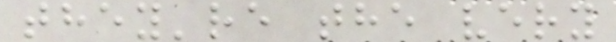they're the very
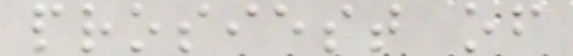prosiest of
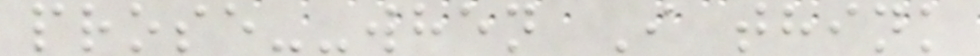prose--when I think
